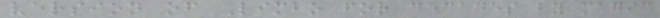version of Limbo for decades by magic
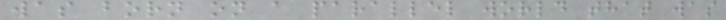was born on a parallel world that was
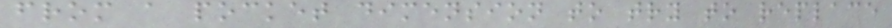from a pocket dimension to try to replace
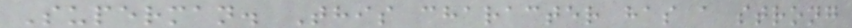Superman. This character has a strong
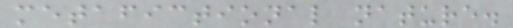metafictional nature.
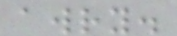awry.
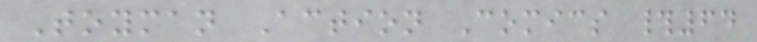Toyman Action Comics #64
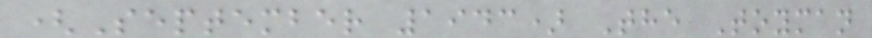(September 1943) The Toyman
